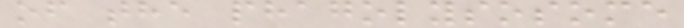of the phagolysosome
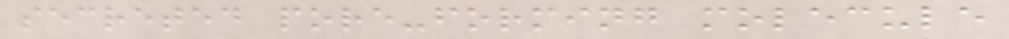secreted pore-forming molecule
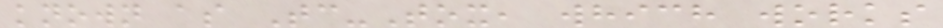known as Tc-Tox, which works
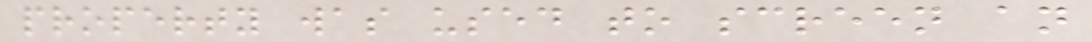property was used to screen an
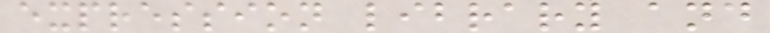expression library and
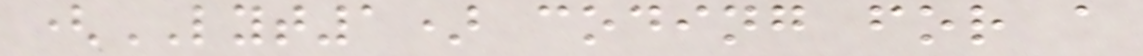(LYT1) coding for a
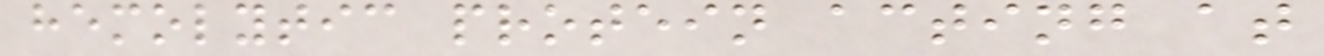hemolytic protein acting at
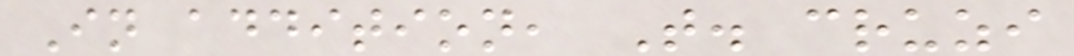In addition, T. cruzi
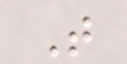T
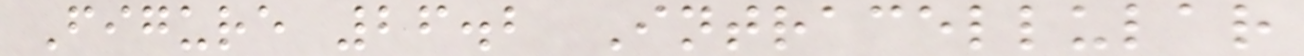Figure 26.2 Intracellular
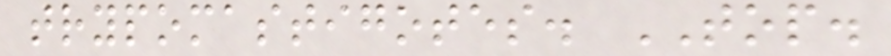trypomastigotes. TOP.
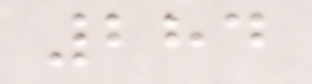284
